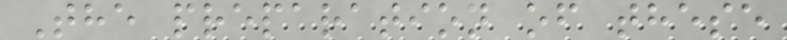The preparation of these
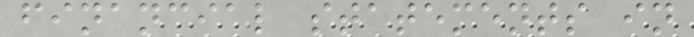financial statements in
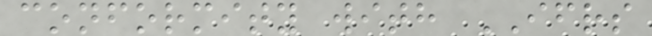conformity with IFRS
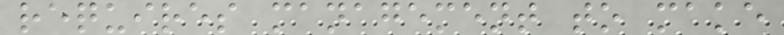requires management to make
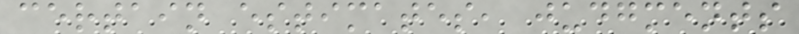certain estimates, judgments
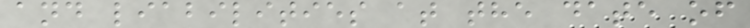and liabilities at the date of
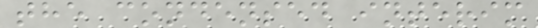the condensed interim
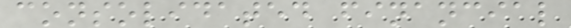consolidated financial
